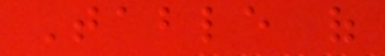Table of
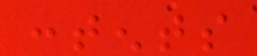contents
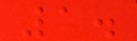1.
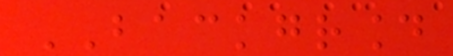BACKGROUND
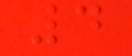4
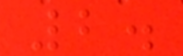2.
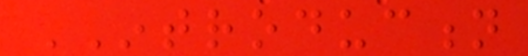INTRODUCTION
